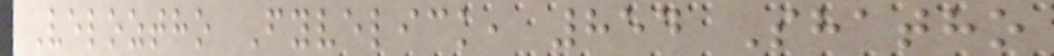Veloztho Fyvelick, 854 Shatho
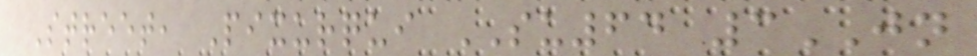Street, Pixurqui SU64 3JN
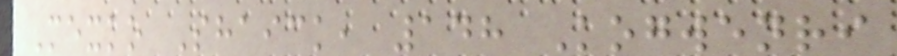Mexko Shaick, 148 Kogwenri
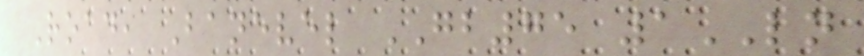Road, Banevel GB75 1LN
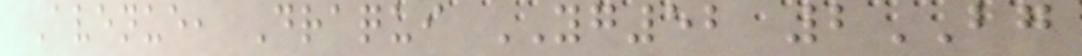Avenue, Draqui YG52 2BG
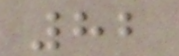82
